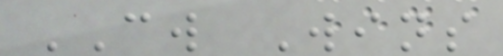CW Wins
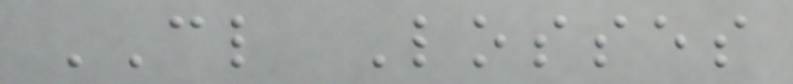CL Losses
